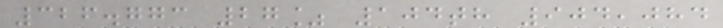326.773 27% 104th 904,084
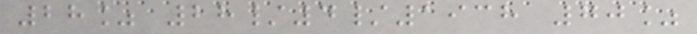28% 28/4/1938 70%
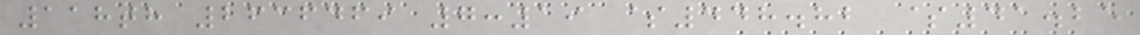118th 2636469 7:19 $448.82 $41.25
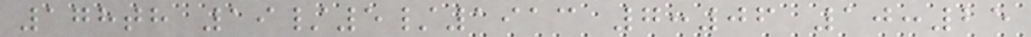178th 19/5/1913 7:06 10:25
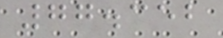77.352
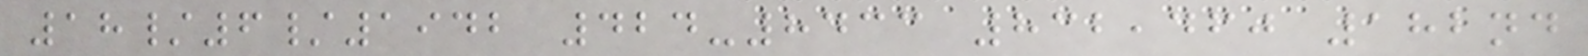18/6/1942 424-8433 832,460 182nd
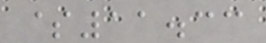$11.33
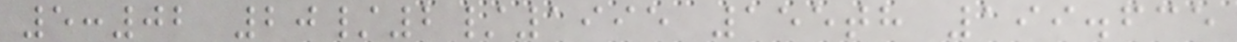5:02 20/2/1995 155th 199.635
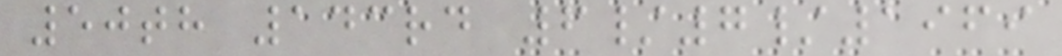50th 143rd 6/7/1969
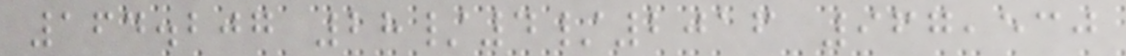164.207 28/4/2016 967,530
